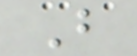B
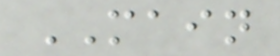MAIN
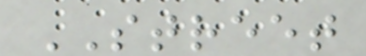STREET
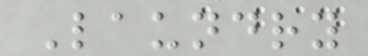Laundry
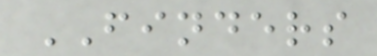FINDERS
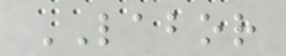LABOR
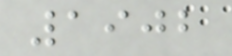1902
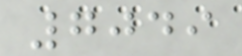7049
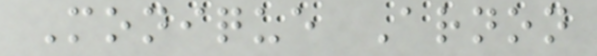Monique Arnon
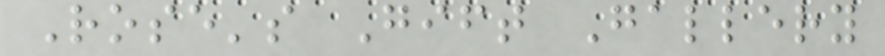Rose's Gift Gallery
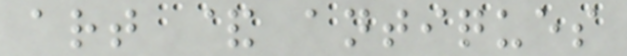art & antiques
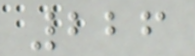226
